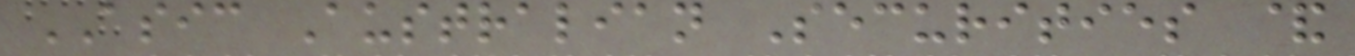ASIC Australian Securities &
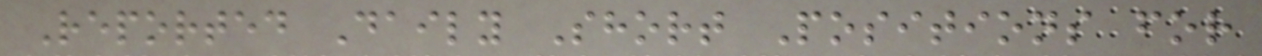Reported Daily Short Positions for
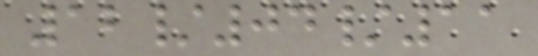12/04/11
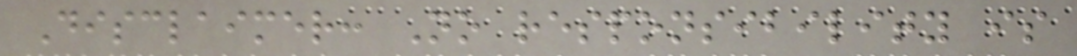Disclaimer: No responsibility is
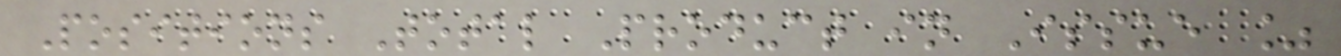Positions Total Product in Issue %
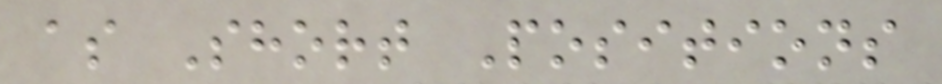as Short Positions
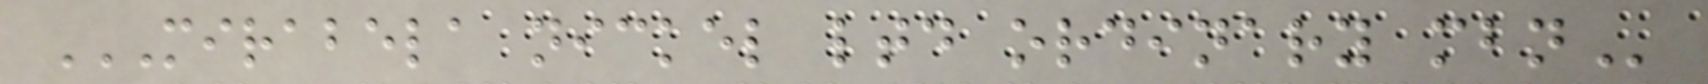MIRABELA NICKEL LTD ORDINARY MBN
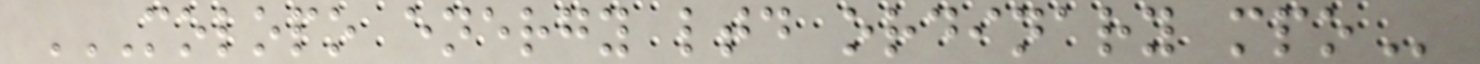MOLOPO ENERGY LTD ORDINARY MPO
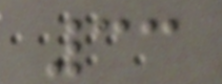33
